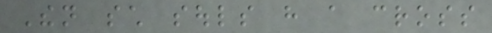Then such souls have a cross
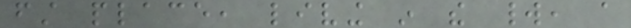first place, living in the world, a
